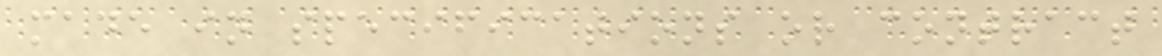made in specifications or contract
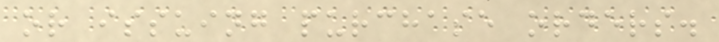or issuing purchase orders.
